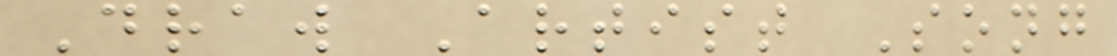Draw Artist Song
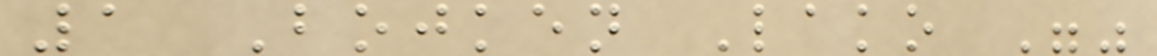1 Bojken Lako ""
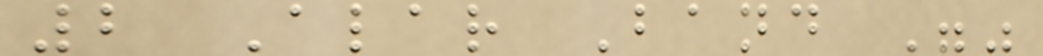2 Alar Band ""
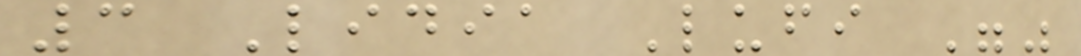3 Lidia Lufi ""
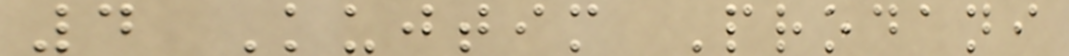4 Kujtim Prodani
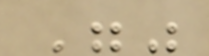""
